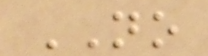NO
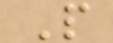P
